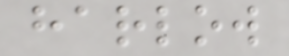harlow
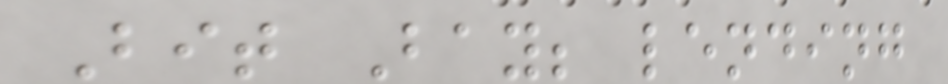Bit Bay; lending
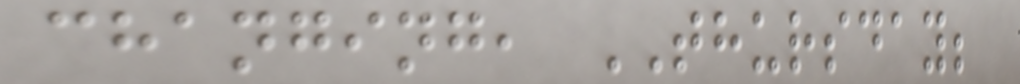changing, THURSDAY;
